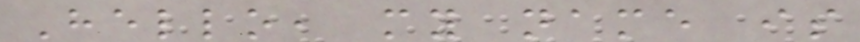Hello, my name is
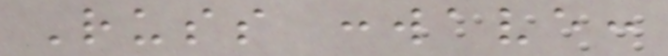Russ :wave:
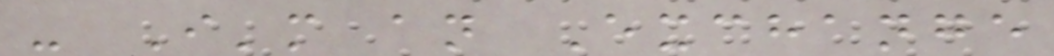- I'm an Exchange
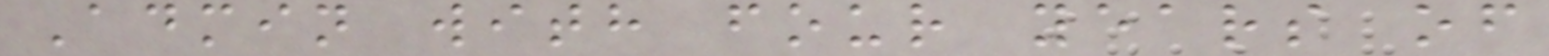Admin with four years of
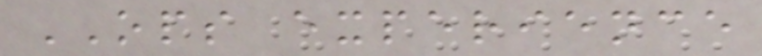OPS experience
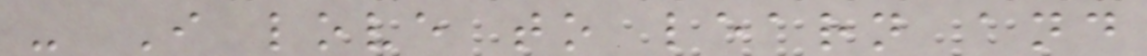- I love to learn and
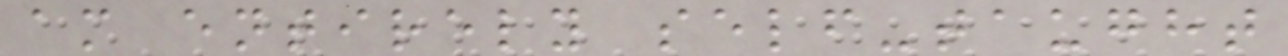am entirely self-taught
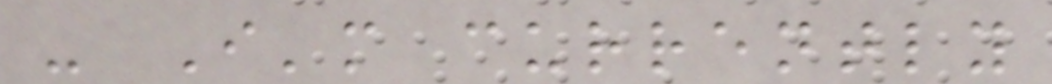- I'm currently
